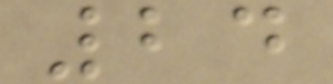24
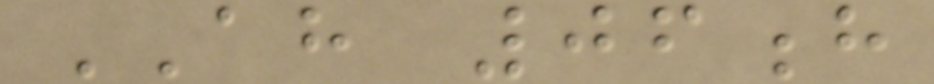AH 06h
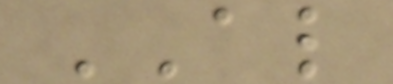AL
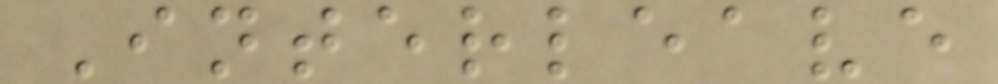Interleave
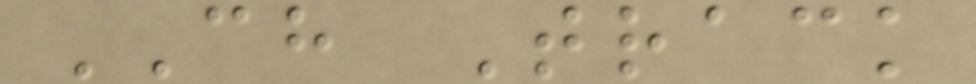CH Track
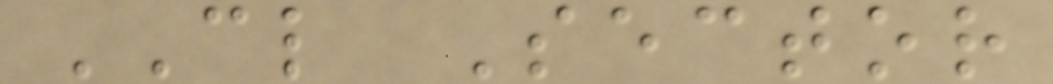CL Sector
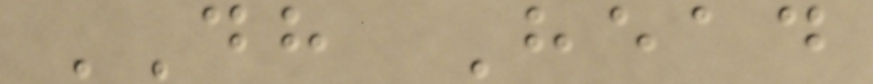DH Head
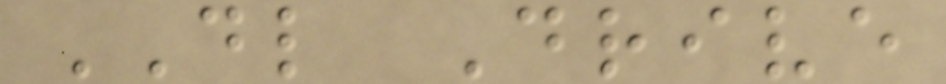DL Drive
